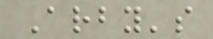Arby's
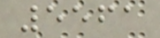5561
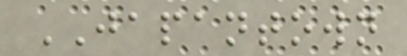JAPANTOWN
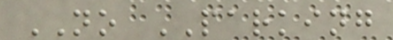NO PARKING
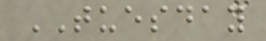TUESDAY
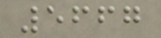5667
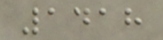1418
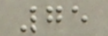75
